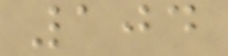104
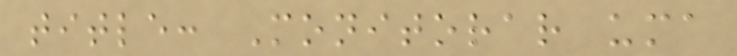title: Monitorar uma
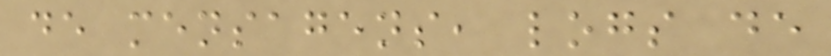de mensagens, logs de
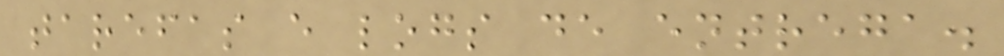tarefas e logs de entrega.
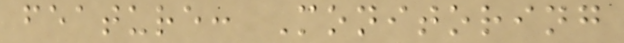feature: Monitoring
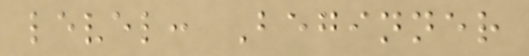level: Beginner
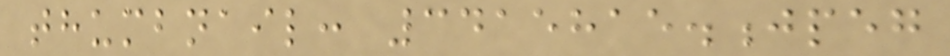thumbnail: 3415815.jpeg
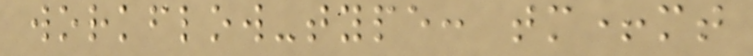workflow-type: tm+mt
